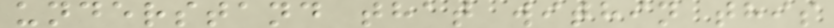understand that within this
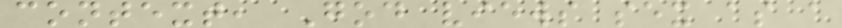context, God views sex as a
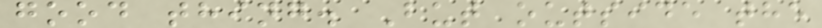good thing. But outside the
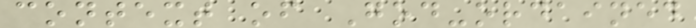context of God-ordained
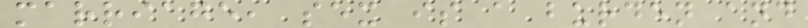marriage, sex is a burden and
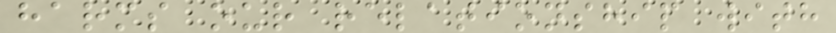harms our relationship with
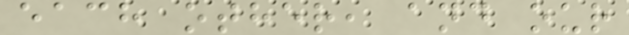each other, and our
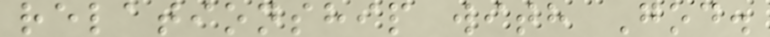relationship with God.
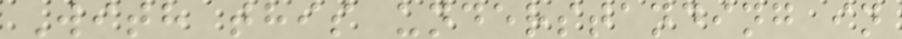With this understanding in
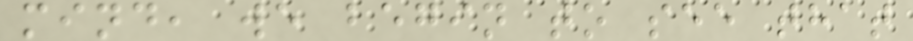mind, we begin to see that
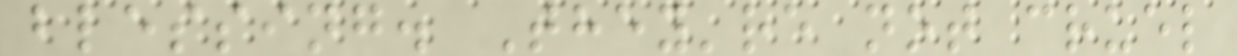blessing. They're not cruel
